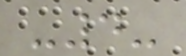-4-
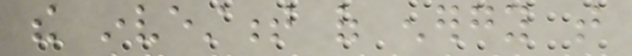the investment of energy that
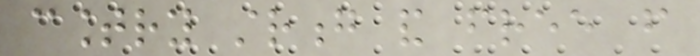country strong and free from
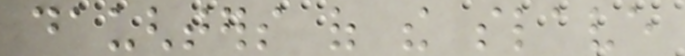daughters of the slave
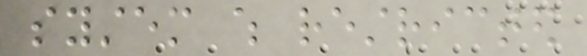system which restricted
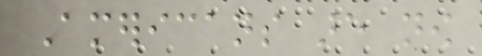Americans are now
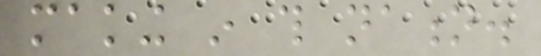making in this nation.
